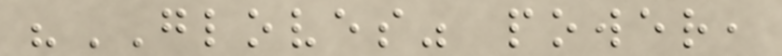"GLOVES" power,
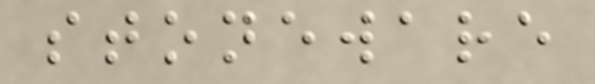stoneware
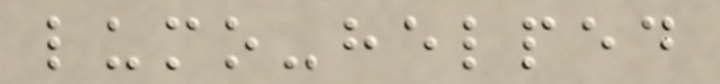lumo-helped
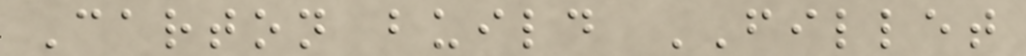Carton build FILLET
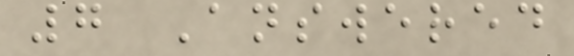7 Answered
